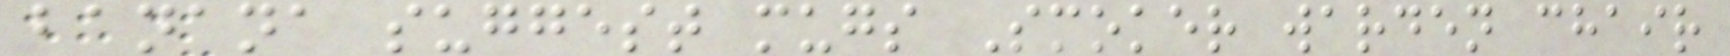banana suggest mugs Smoker warden chair
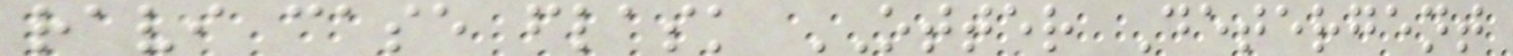ravi case flask OTTER Detergent
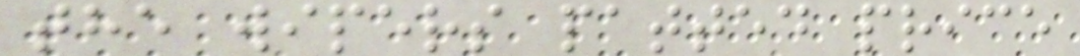the wipers patted price
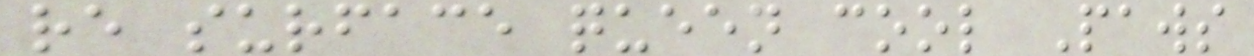re surface queen cool Paws
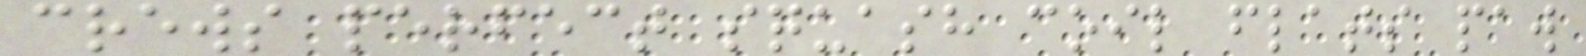crews perfect squash coil flats paw
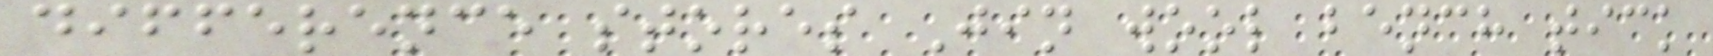difference stores Jin wool bench tick
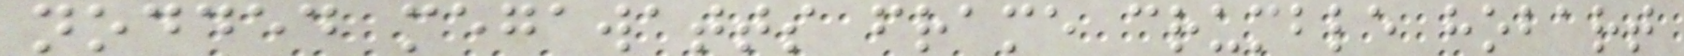nodded megawatts frame crumble hobart
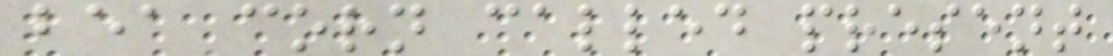bea corn called present
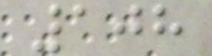108
